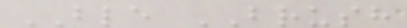BLE BRUSH
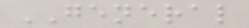GENERAL
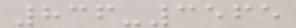836-3565
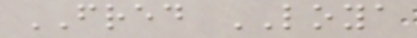FRED LOYA
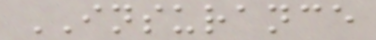INSURANCE
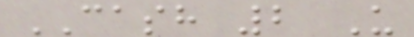CASH 2 U
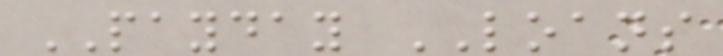PAYDAY LOANS
